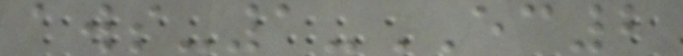aws-1-EC2
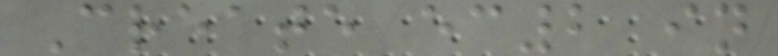Create ec2 in
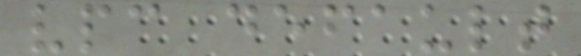vpc default
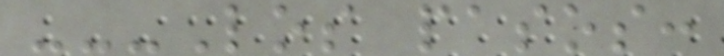---Los pasos:
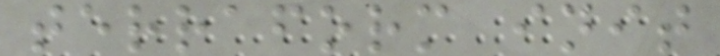terraform init
